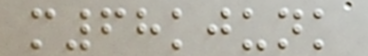m68kjunk
